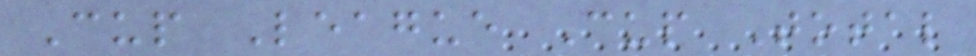Cup League Cup Total
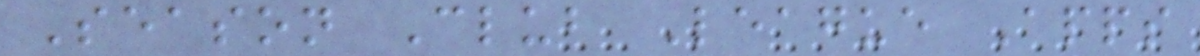Season Club League Apps
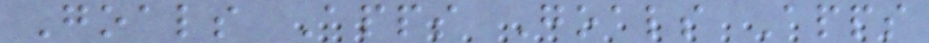Goals Apps Goals Apps
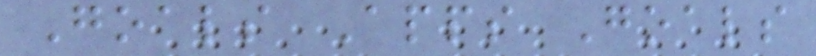Goals Apps Goals
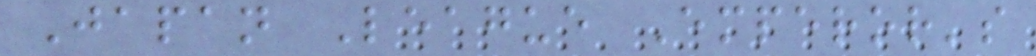Japan League Emperor's
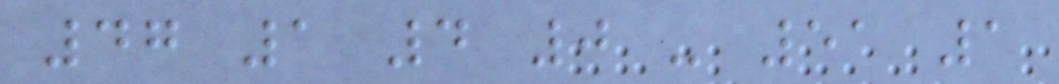47 1 4 0 - 51 1
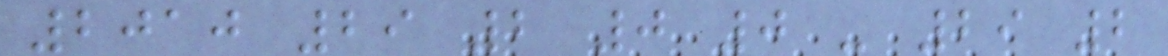2010 29 2 0 0 - 29 2
